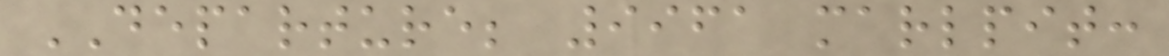DEPARTURE; 9961 marlpit:
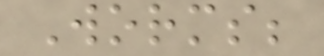Worms;
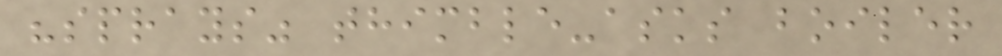"sprays" thimble-asks boiler
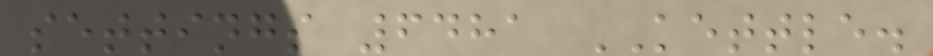settings 6481 KETTLE.
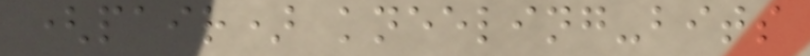(pair) kneeling-bits
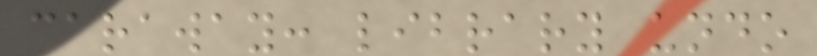caraway: library undo
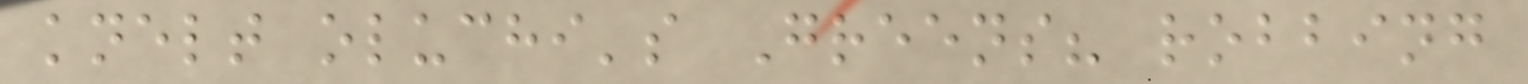knelt oluchi's Greens? robbing
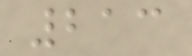213
